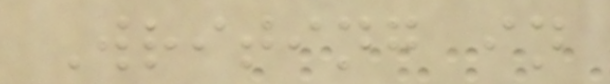Writing in
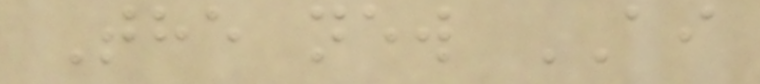The new AI
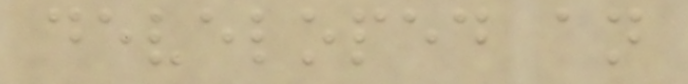developed an
